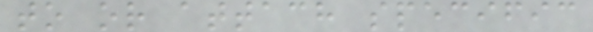to or attach specific
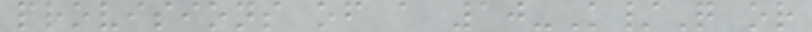provisions of a 10-K/Q or
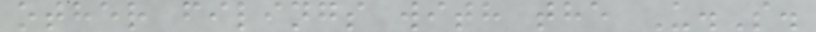other filings with the U.S.
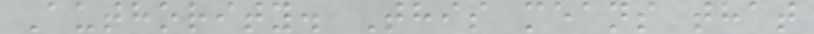Authority. This means that
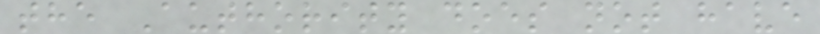the Authority does not have
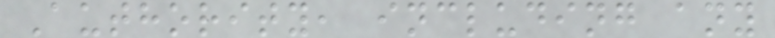Authority, including any
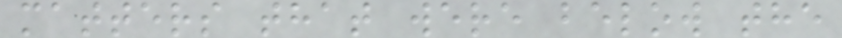matters that were below the
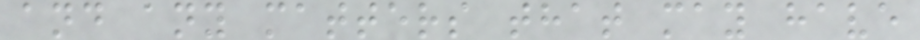and any matters that may have
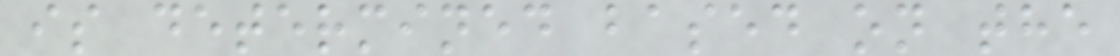is determined based on the
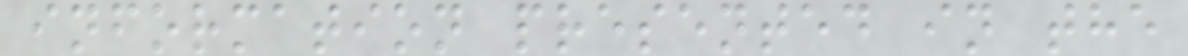information presented in the
